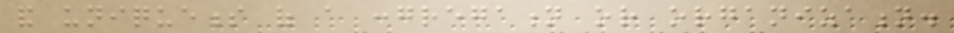and uniqueness of a congregation or organization.
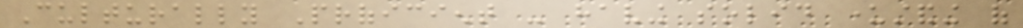Culturally Proficient - having solid understanding of
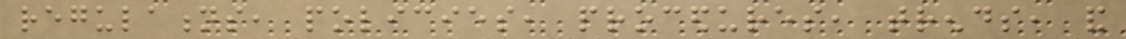regulations, policies, procedures, trends, and
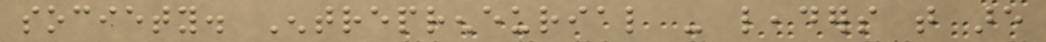society. Entrepreneurial - leaders that are
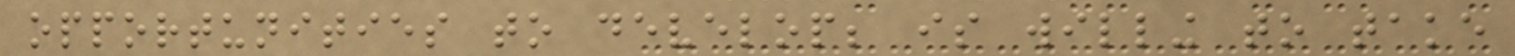opportunities to develop; is willing to take
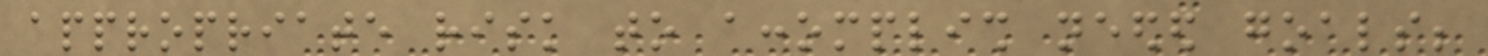appropriate risk to accomplish needed goals;
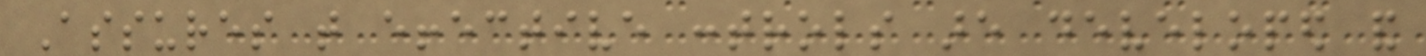Assures that effective controls are developed and
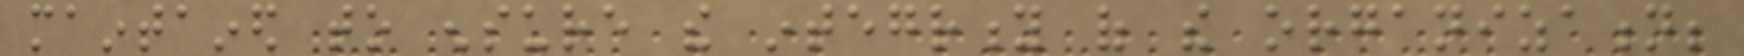maintained to ensure the integrity of the organization;
